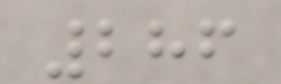286
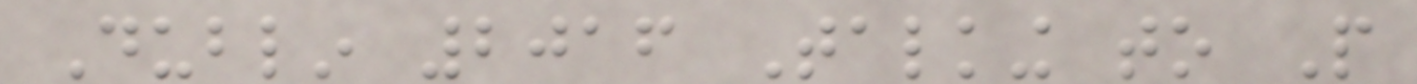Dublin 2016 Talking to People
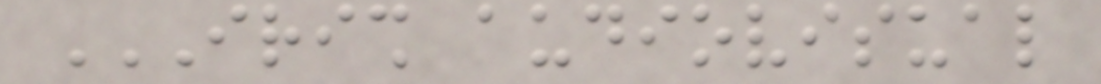IRISH AUDIOVISUAL
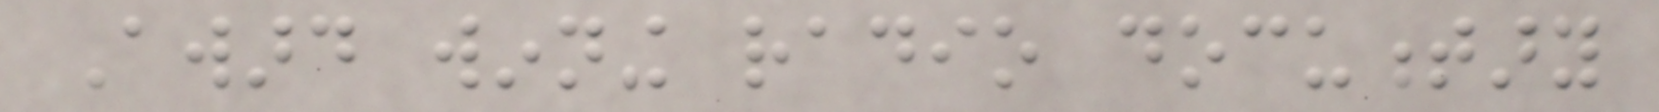Award winning radio documentary
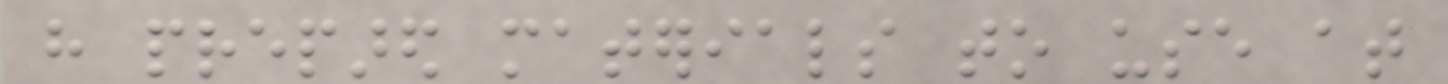have prepared materials to use at
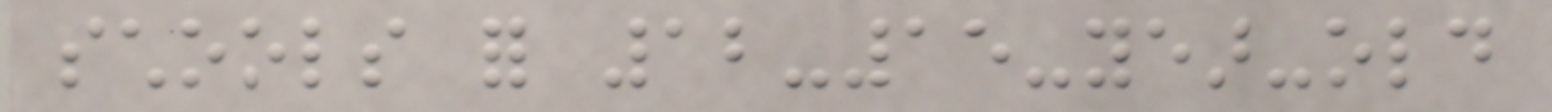schools for 12-15-year-old
